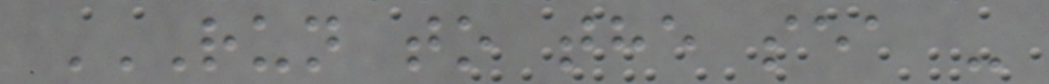RUN TO THE SEA -
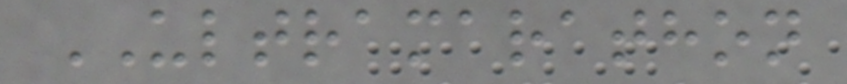ULTRAMARATHON
